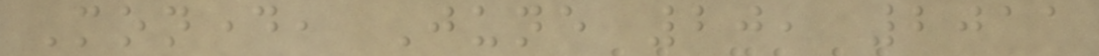Monday, June 20, 2011
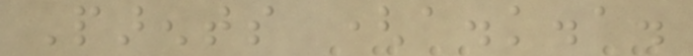Parents (a.k.a.
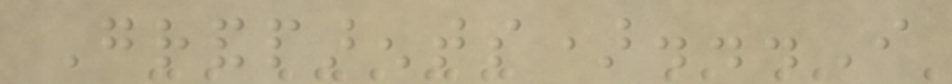Grandparents)...I
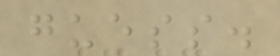guess.
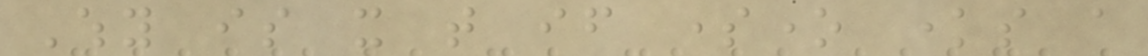Why is it that if someone knows a
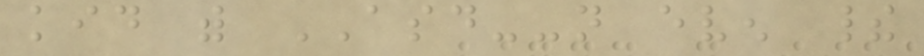kid with ASD--not even their
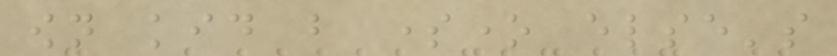own kid but someone else's
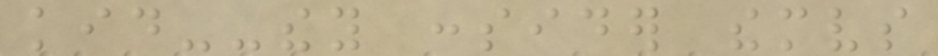kid--they consider themselves
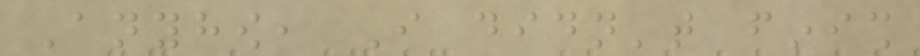Anyhow, I didn't finish
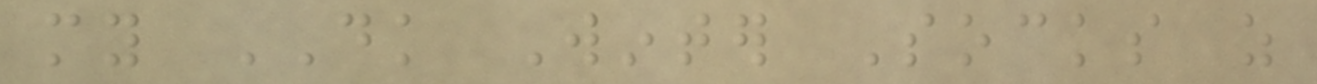my DK Winter Socks as
